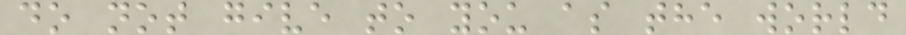do not give to you as the world
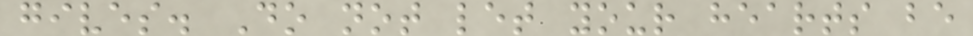gives. Do not let your hearts be
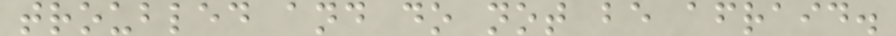troubled and do not be afraid.
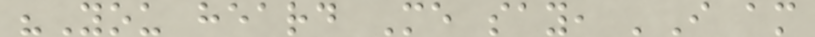"You heard Me say, 'I am
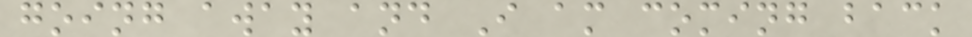going away and I am coming back
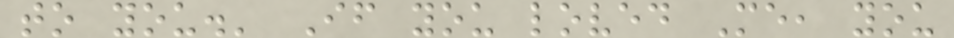to you.' If you loved Me, you
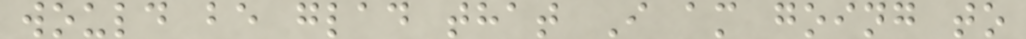would be glad that I am going to
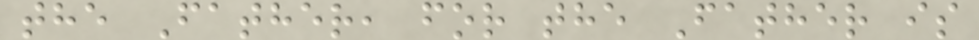the Father, for the Father is
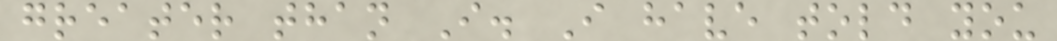greater than I. I have told you
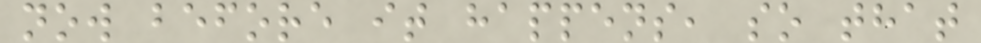now before it happens, so that
